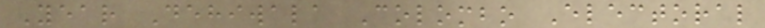Year Dehiwala Colombo Electoral
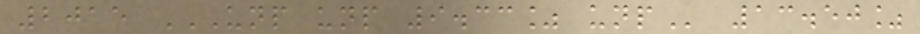2015 UNP UNP 9.33% UNP 13.50%
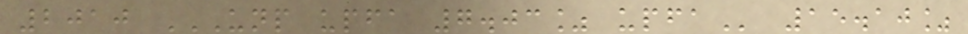2010 UNP UPFA 7.03% UPFA 15.10%
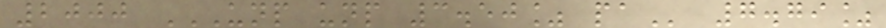2000 UNP UNP 3.50% PA 7.79%
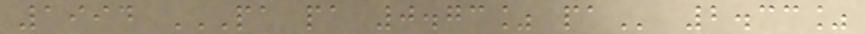1994 PA PA 0.73% PA 2.33%
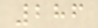286
